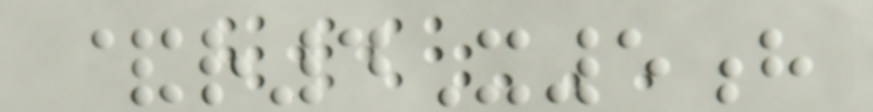&r4X5h
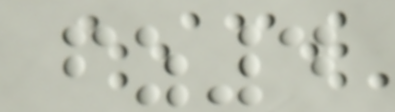fz4
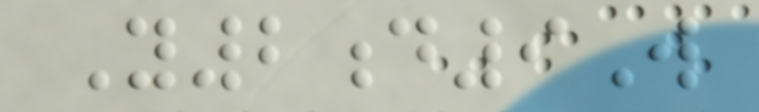Y2d9W
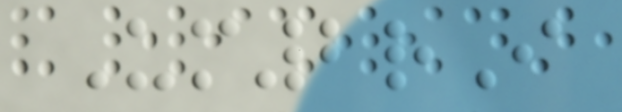Um2rI
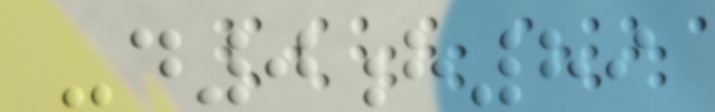-d0h89
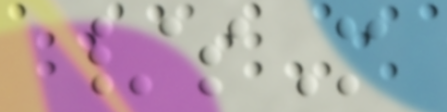/sM
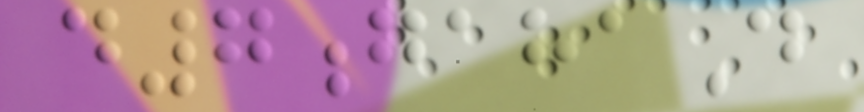d7gahaD
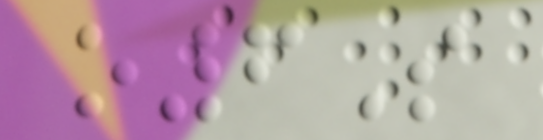o6S
